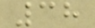38
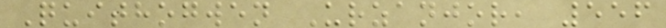Quithogwen Urzanjor, 556
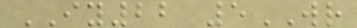IY22 5WR
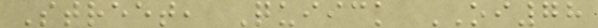Street, Quiick OI78
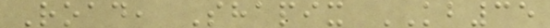Road, Shapix KB35
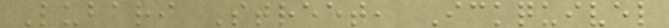Lubari Street, Ickquivel
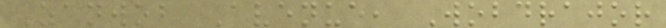Zanwob Avenue, Wobdrajor
